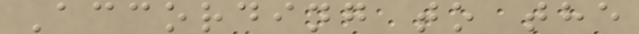According to the
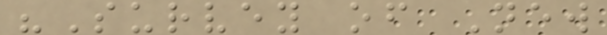"Survey of New
